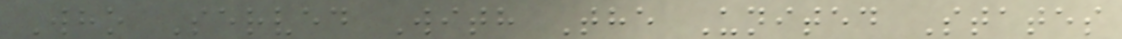Who Served With The United States
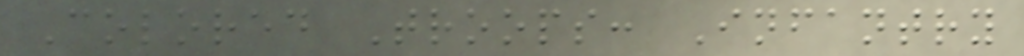Colored Troops: Infantry
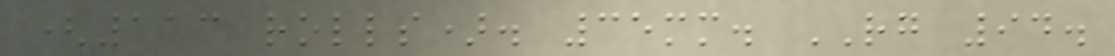(113 rolls). 35mm. RG 94.
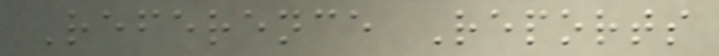Reference Reports
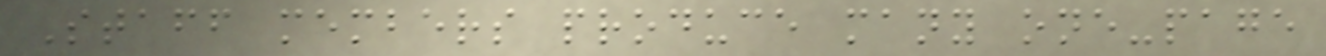Staff members produce many one-page
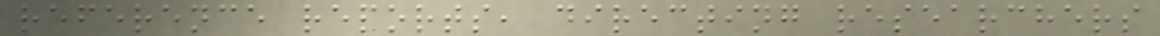reference reports, directing researchers
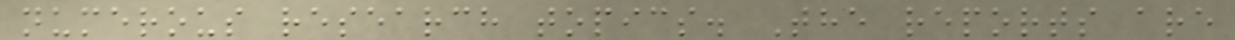numerous research topics. The reports are
